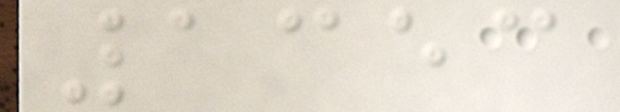1353
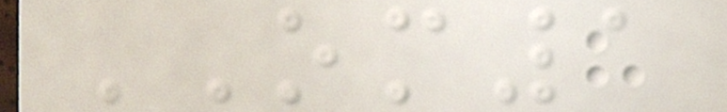OM1
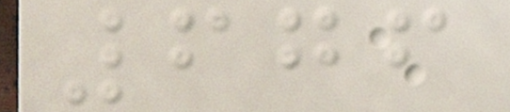676
